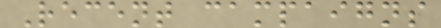Recent campaigns
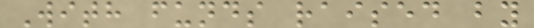With funds raised by
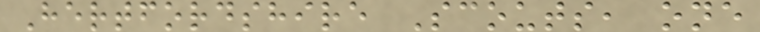Hertfordshire Scouts, one
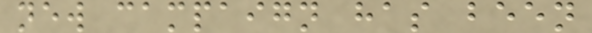new campaign has been
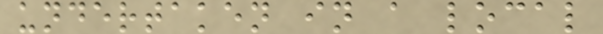undertaken in a local
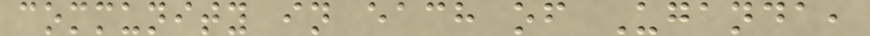community in each of Uganda,
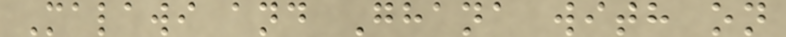Malawi and Ghana with on
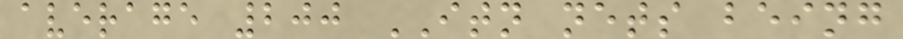average 200 ITN nets being
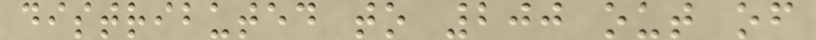distributed to 200 out of
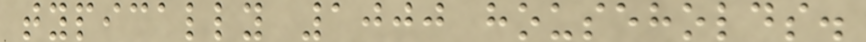typically 1000 households.
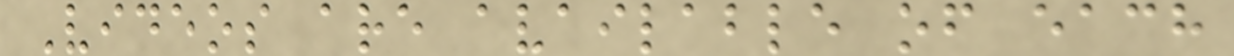Videos are available of each
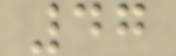47
